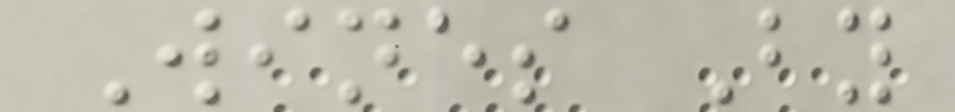Wines By
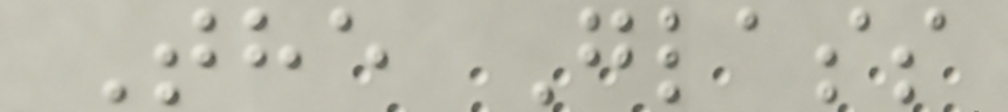The Glass
